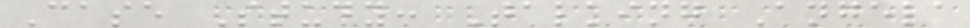Case Study: Talking Angela
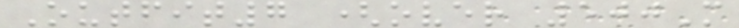Outfit7 (over 500M
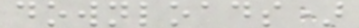downloads)
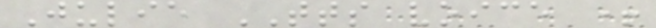Julie TTS voice +
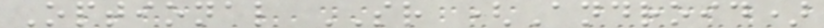Optional SR (Android)
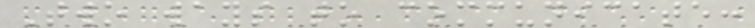Two ways to communicate:
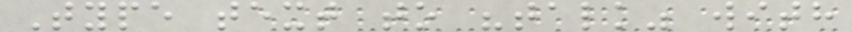Type text to "talk" with
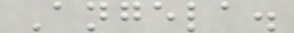Angela.
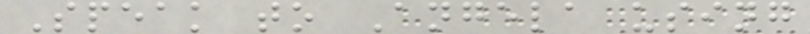Speak to Angela using
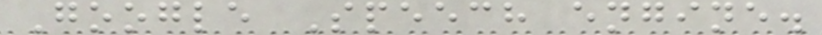Google Speech engine.
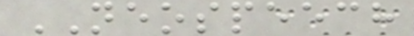NEOSPEECH
